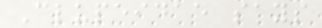Clupeidae says
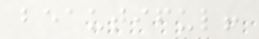beautiful!
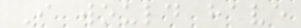I would have
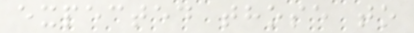expected those to
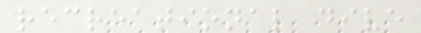recreational dive
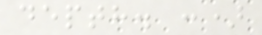depth. :)
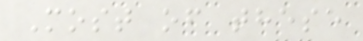Most of these
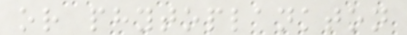or phytoplankton
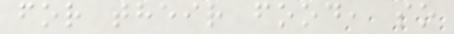for their food, so
